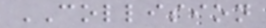COLLISION
